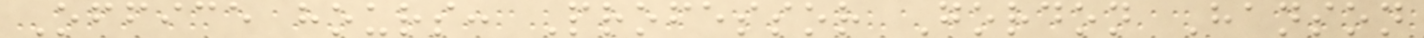Office hours: Professor Gordon Hanson
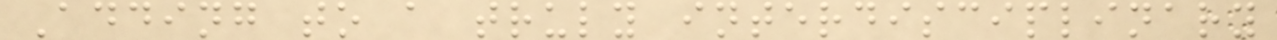Adding to a truly interdisciplinary
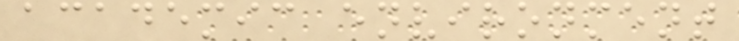academic environment
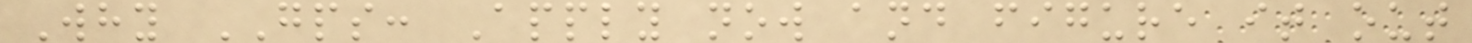Why GPS: Apply now and figure it out
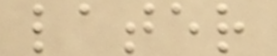later
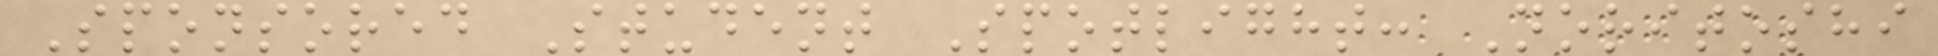Sponsored Student Spotlight: Noritoshi
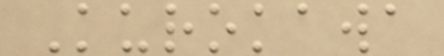Kurokawa
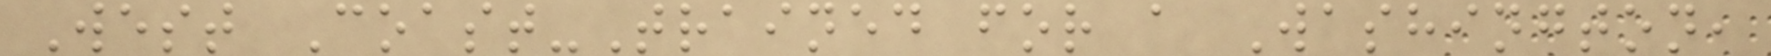West Coast-Trained for a Washington,
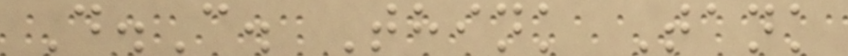D.C. Think Tank
